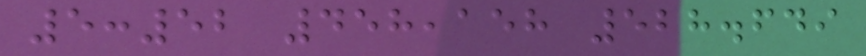5:52 458,158 528.649
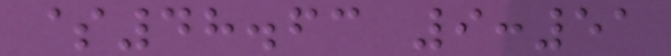$48.63 9:51
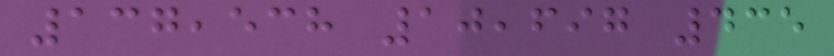137,538 10,697 435
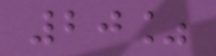20%
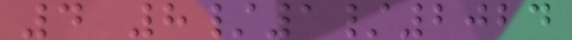4 8/1/2024
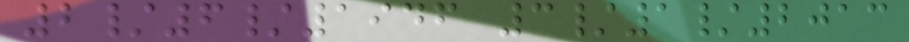2/6/1946 3/1/2013
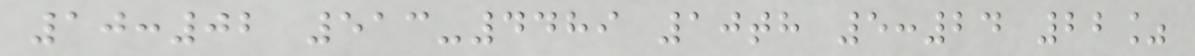10:02 513-4489 10th 5:24 22%
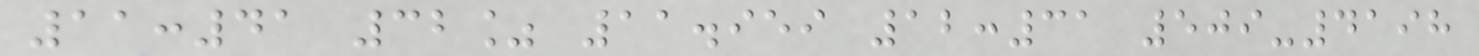11:41 32% 11.959 12:31 509-4198
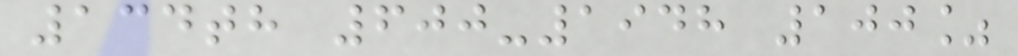134th 600-1948 100%
